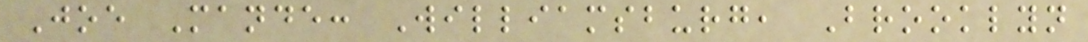Joe Mande: Williamsburg, Brooklyn
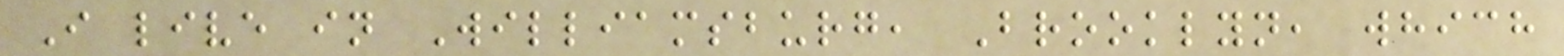I live in Williamsburg, Brooklyn, which
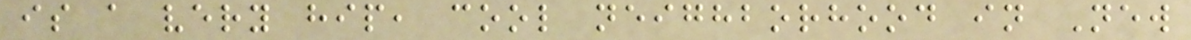is a very hip, cool neighborhood in New
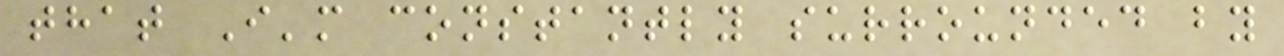that I'm constantly surrounded by
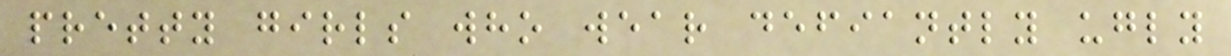pretty girls who wear defiantly ugly
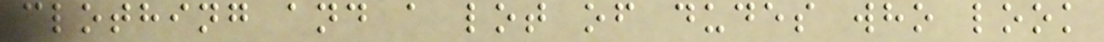clothing and a lot of dudes who look
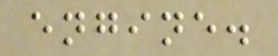engine.
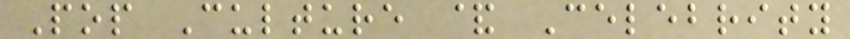Pop Culture & Celebrity
